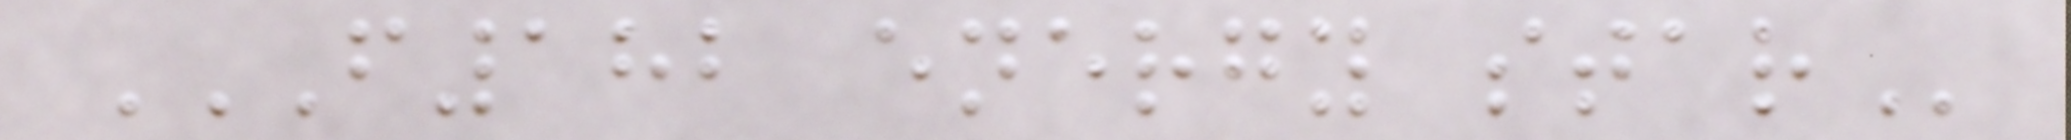F182 ENERGY STAR
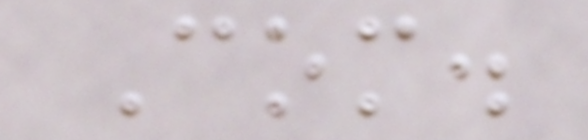Com.
